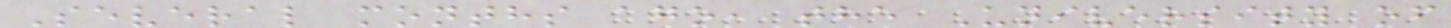Several months ago, the University of
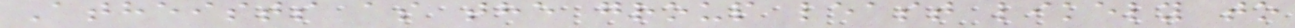Atheists as the group least likely to
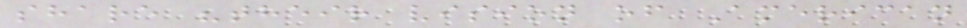share "their vision of American
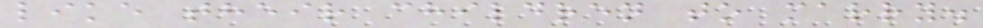like their children to marry.
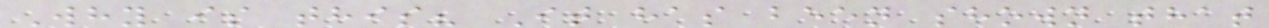Why is this? It has been shown that
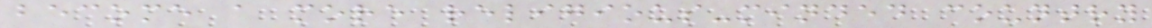become a more religious-minded country
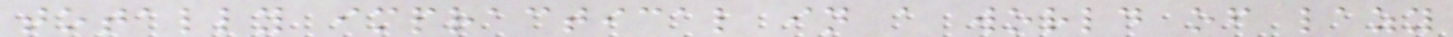totally impractical in a world of lazy
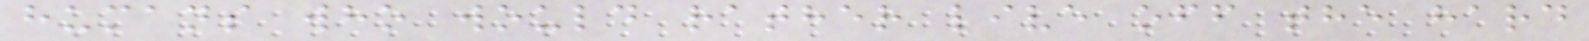humans who would rather live off the hard
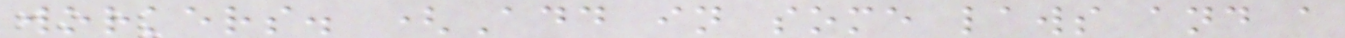workers. (Add in some laws and a
